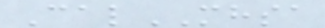CalMHSA
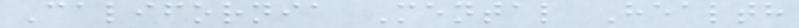California Mental Health
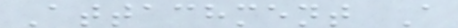Attachment A
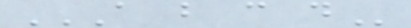A B C D
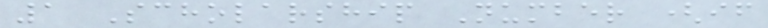1 Scholarship Number (if
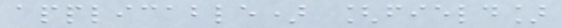applicable) [field]
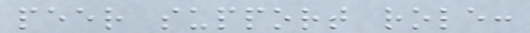peer support role:
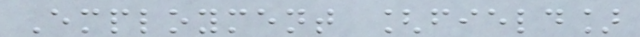Employment [field]
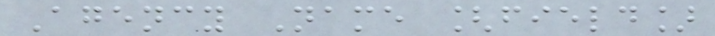Agency Name [field]
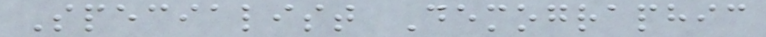Specialist Demographic
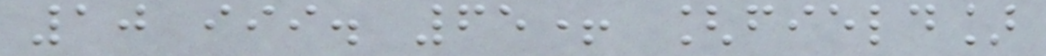10 iii. 65+ [field]
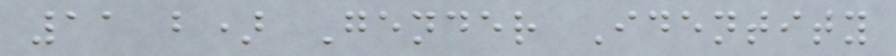11 b) Gender Identity
